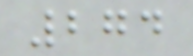274
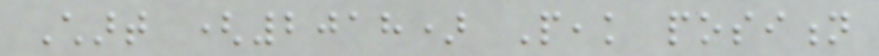Chart (2018) Peak position
